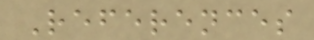References
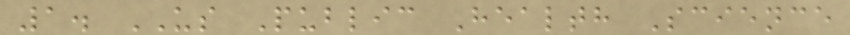1. US Public Health Science
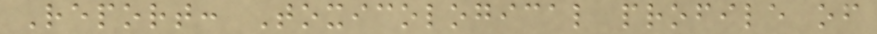Report: Toxicological profile of
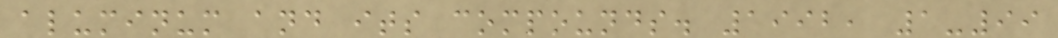aluminum and its compounds. 1992, 1-99
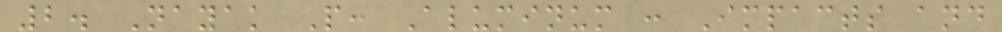2. Nayak P: Aluminum : Impacts and
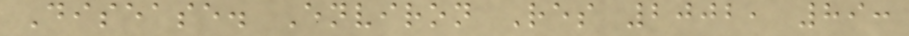Disease. Environ Res 2002, 89:
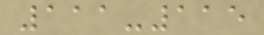111-115
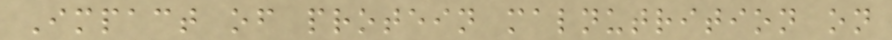Impact of protein malnutrition on
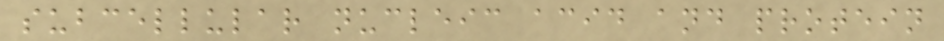subcellular nucleic acid and protein
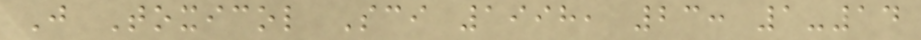J Toxicol Sci 1998, 23: 1-14
